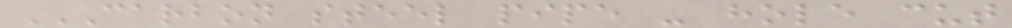CARBON STEEL PIPE - HOLE CUT
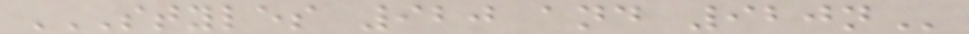STYLES 920 AND 920N
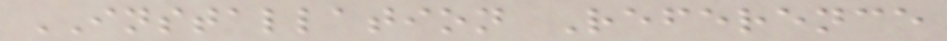INSTALLATION Reference
